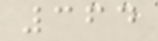364
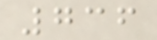736
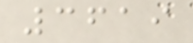3619
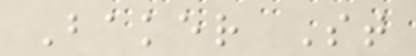Baker St
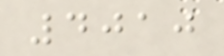4010
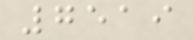7519
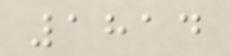1814
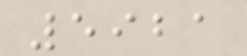5921
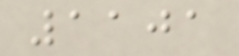1101
